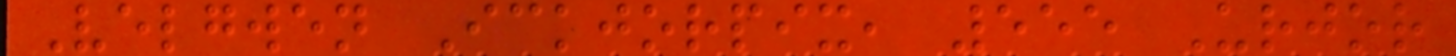Velgwen Ickjorpix, 555 Urjor
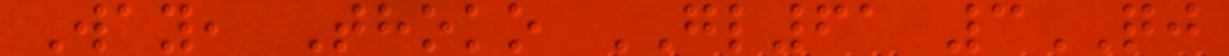Way, Thoko GL61 3QJ
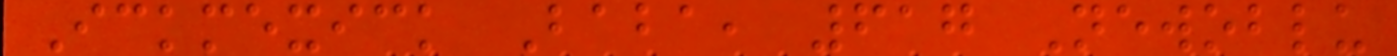Ickmexick Baba, 617 Newoblu
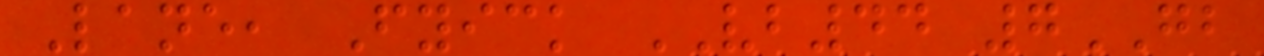Lane, Fyick VB44 7GB
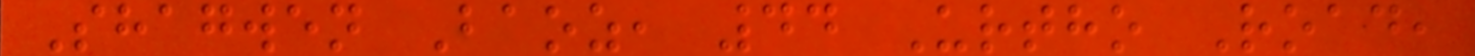Shagwen Baoz, 44 Urtho Road,
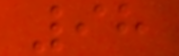98
